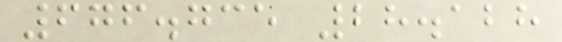676.735 28.128
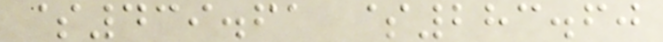$439.61 $283.60
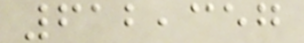612,357
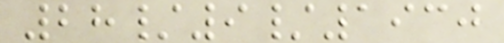28/9/1930
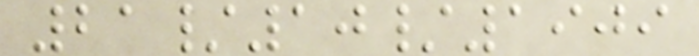21/10/1909
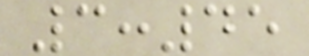3:45
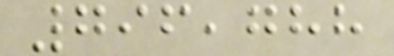796,788
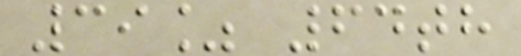39% 64th
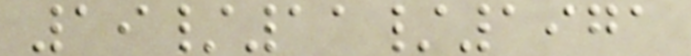19/11/1971
